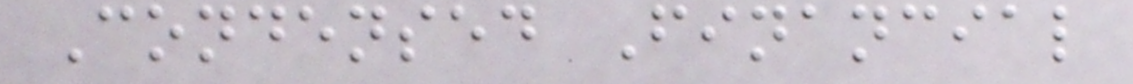Condensed Financial
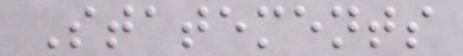Statements
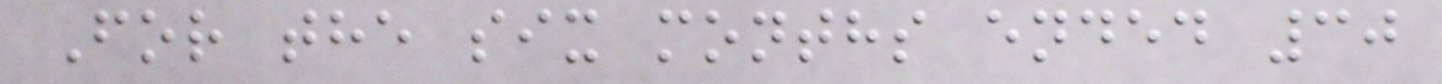For the six months ended 30
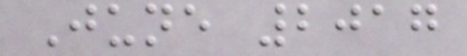June 2017
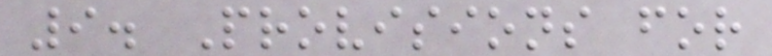9. Provisions for
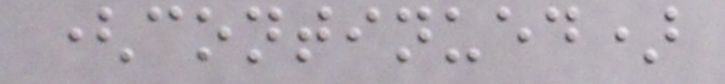(continued)
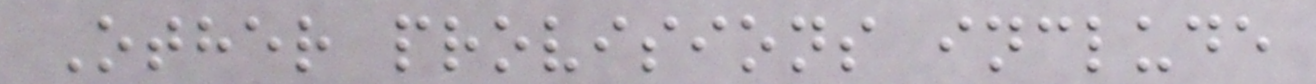Other provisions include
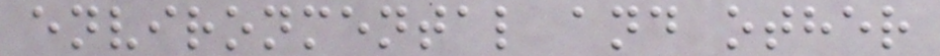environmental and other
